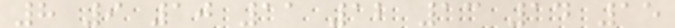8 9 10 11 12 13 14 15
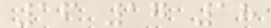16 17 18
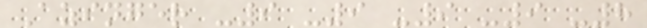Azinger -9 -9 -9 -9 -8
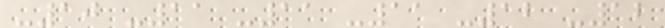-10 -11 -11 -11 -12 -12
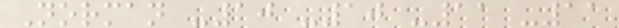Norman -10 -10 -11 -11
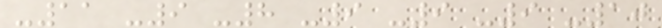-11 -9 -8 -9 -9 -9 -10
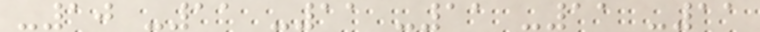-10 -11 -11 -11 -11 -11
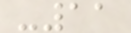-11
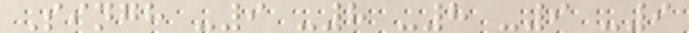Singh -9 -8 -8 -9 -9
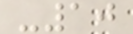-10
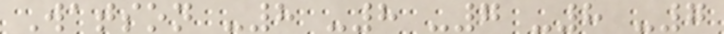Watson -8 -8 -7 -8 -7
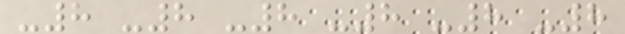-8 -8 -8 -8 -8 -8
